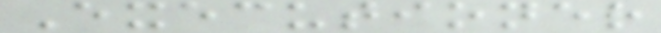Executioner
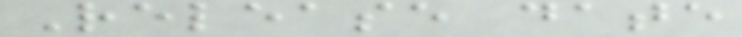Release date
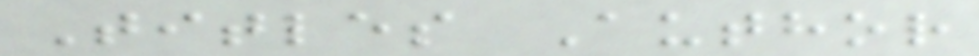Titles Author
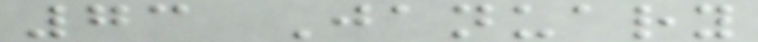73 January
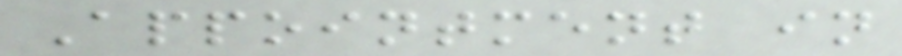Appointment in
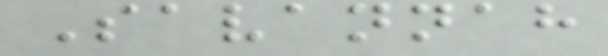Savannah
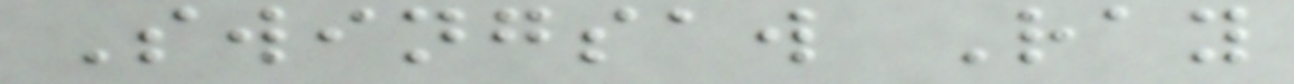Swingsaw Ray
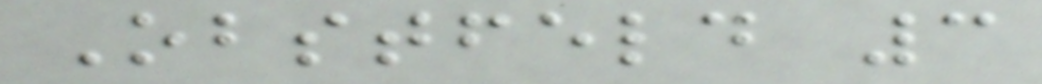Obstfeld 3
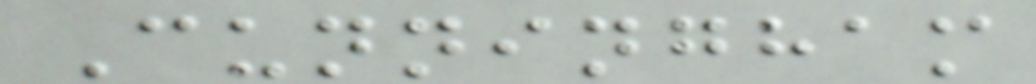Cunningham
